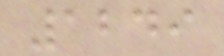1249
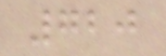720
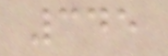345
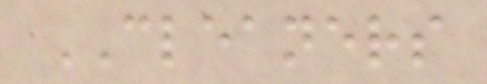CLEANERS
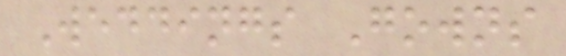Weddings Gowns
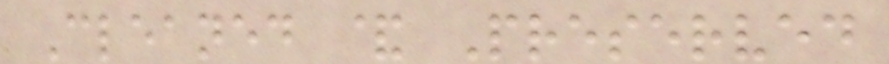Cleaned & Preserved
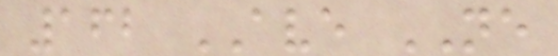162 AVE NE
